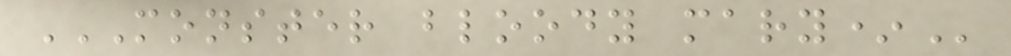MONSTER BLOODY MARY*
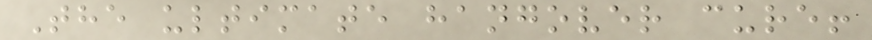The ultimate hangover cure!
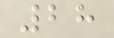28
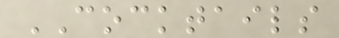COCKTAILS
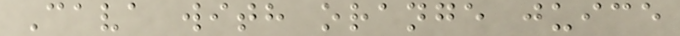Cava with orange juice
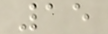15
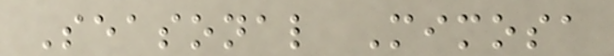Seasonal Mimosa
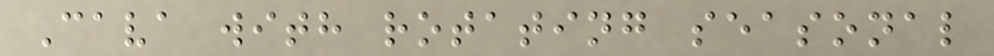Cava with rotating seasonal
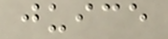juice
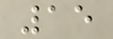15
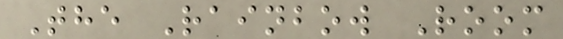The Rainbow Room
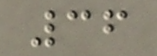36
